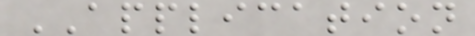APPLICATION
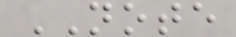NOTE
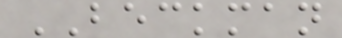BECKMAN
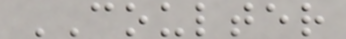COULTER
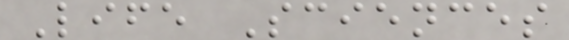Life Sciences
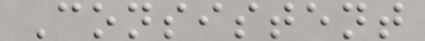Consistent
